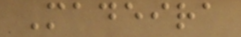Madeira
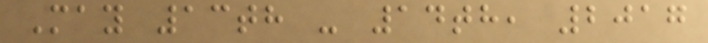May 13th - 14th, 2017
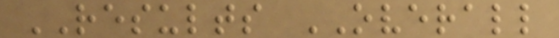RESULTS OVERALL
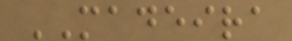MADEIRA
